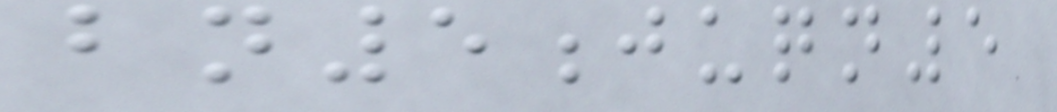bn5juqn5
